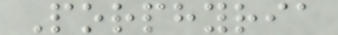Porphyria
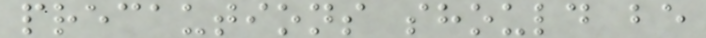precautions should be
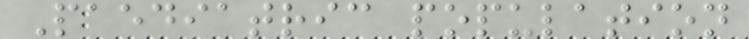Paediatric population
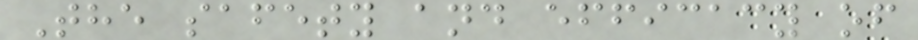The safety and efficacy of
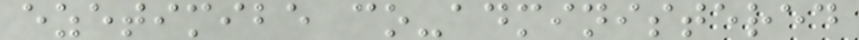ezetimibe co-administered
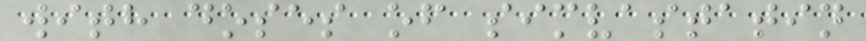with doses of simvastatin
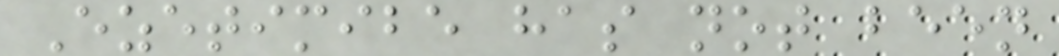Ezetimibe has not been
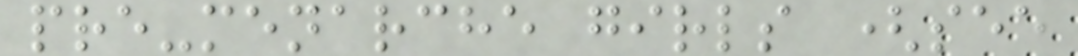pre-menarche girls (see
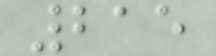215
